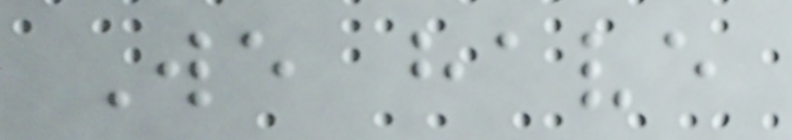We have
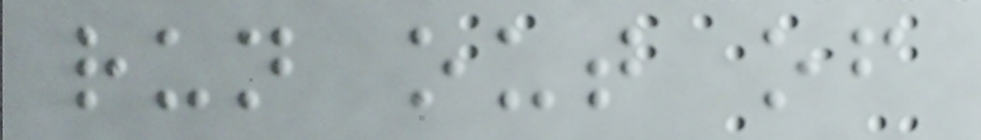run out of
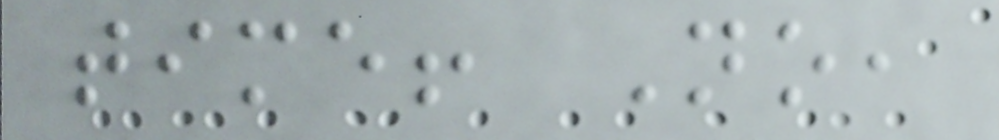time! No,
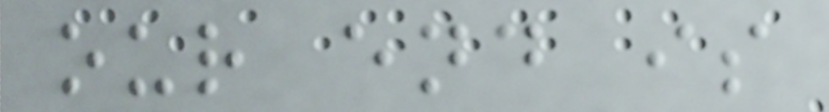our end is
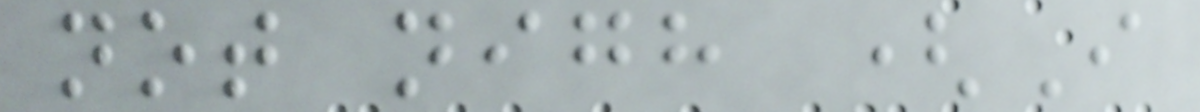not nigh (I
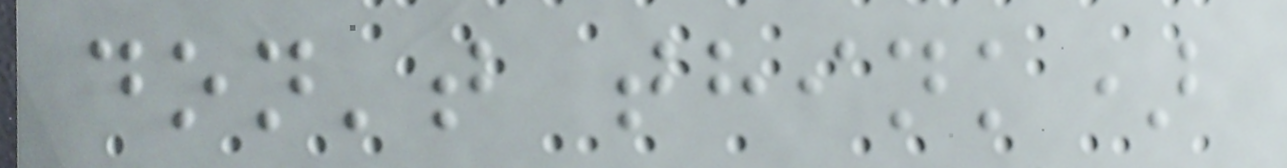don't think)
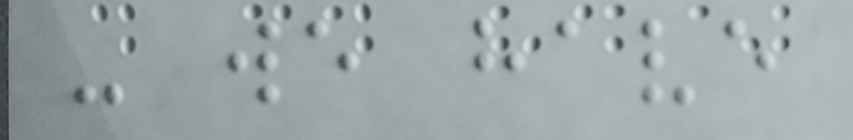- we have
